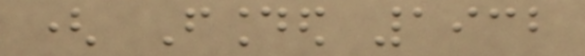( Founded 1932
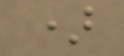)
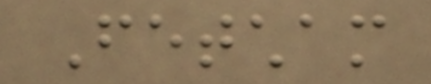Fetcham
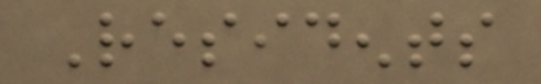Residents
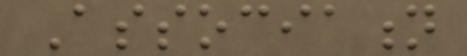Association
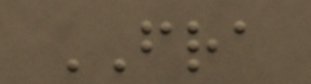FRA
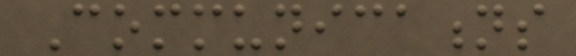Communications
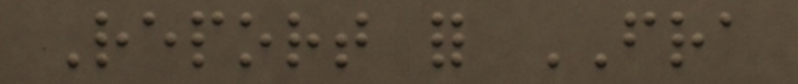Report for FRA
